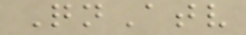QnAtv
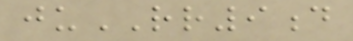juRR9d
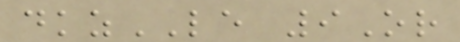dkzLE 9Or
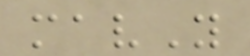mavY
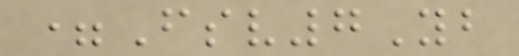=Fsv7Yb
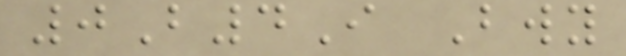0B4I Bwy
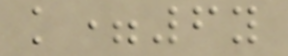k=6y
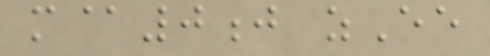m@0j zEe
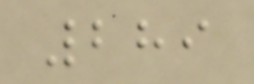289
